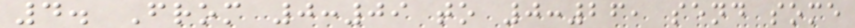4. From 0:09 to 0:26, send some
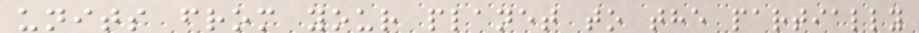units from your planet to the partially
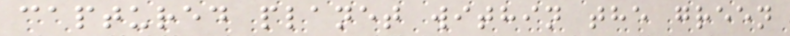captured planet within the green
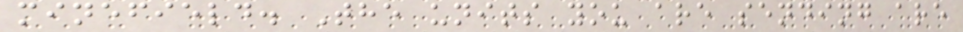minefield. The units you are sending are
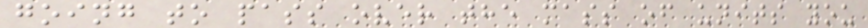going to pass over the mass of units you
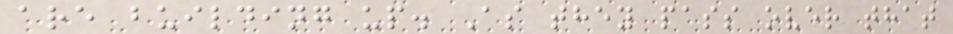are building up. As they pass over that
